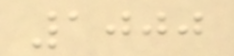1000
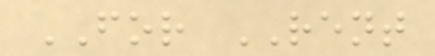FOR RENT
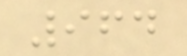964
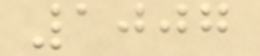1007
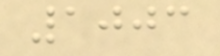1003
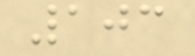103
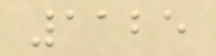1125
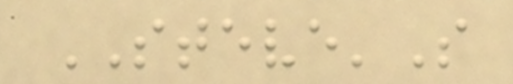STEVE'S
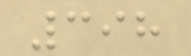398
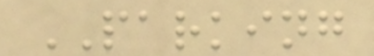PARKING
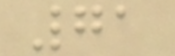71
